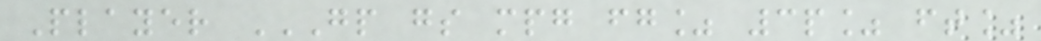Player GP GS MPG FG% 3P% FT%
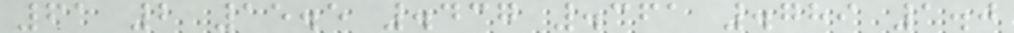61 2 15.5 .437 .361 .789 1.0
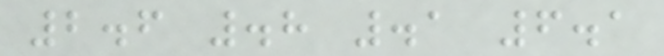2.6 .8 .1 6.1
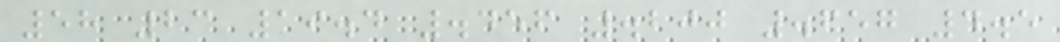58 23 19.4 .456 .200 .657 4.5
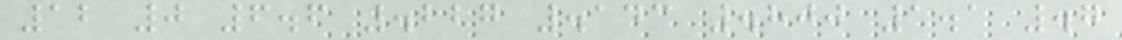12 0 6.6 .227 .143 .800 1.1 .7
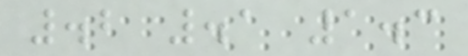.2 .1 1.3
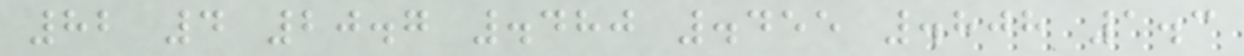82 4 20.7 .480 .455 .808 1.3
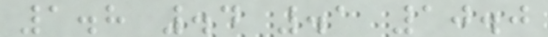1.8 .4 .1 10.0
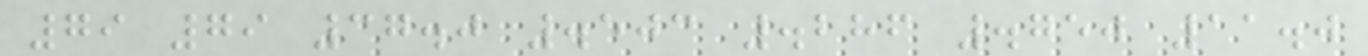79 79 37.0 .503 .286 .750 11.0
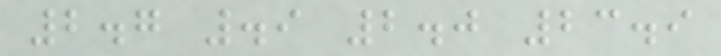2.7 .9 2.0 23.9
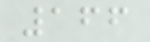166
